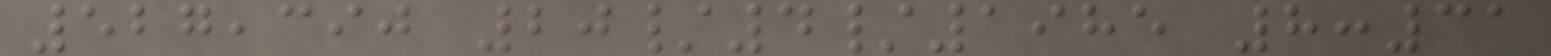527,390 20/4/1985 8:31
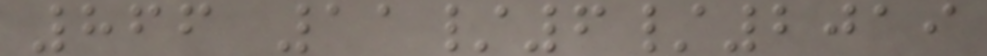866 11/6/2019
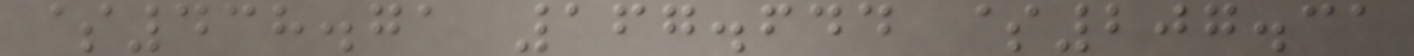$438.71 167.644 $207.31
